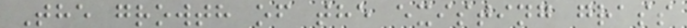The growth of the existing grass
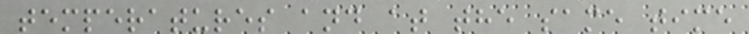temperatures and at the same time
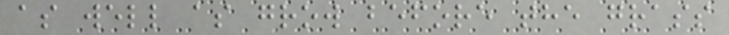as well as grow before the grass
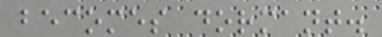becomes dormant.
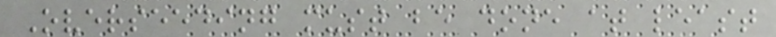Overseeding must be done at least
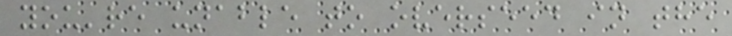you're unable to overseed in the
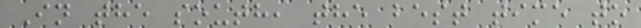In the south, the best time to
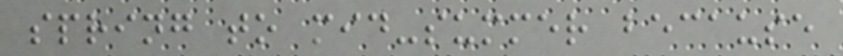spring to mid-summer because
